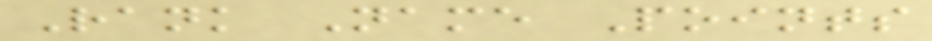Rank Name Points
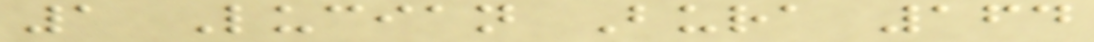1 Lucian Bura 164
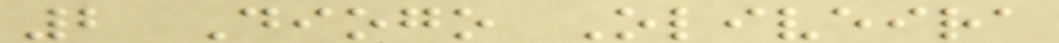2 Diogo Oliveira
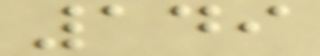149
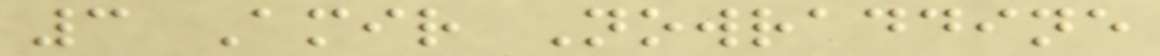3 Amir Nowraddine
